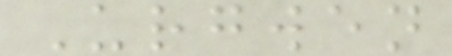Urgwen
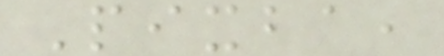Pixba,
